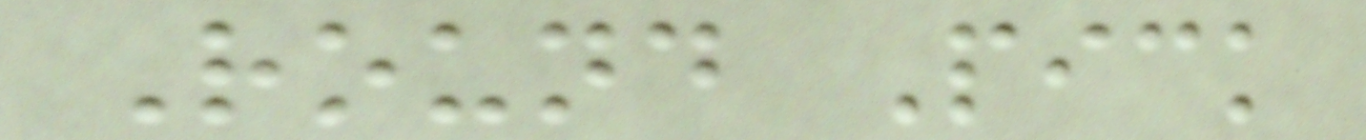Round Pick
